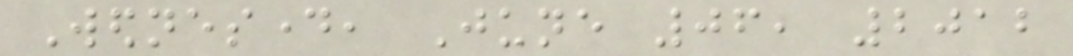Wednesday, June 06, 2012
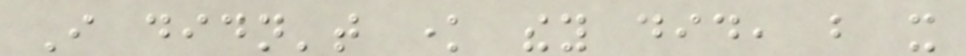I didn't know they did, but it
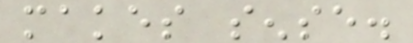makes sense.
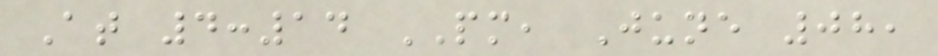At 4:14 PM, June 08,
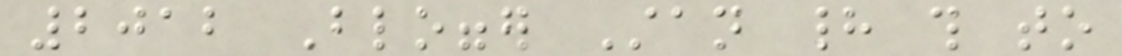2012 Blogger Stan had this to
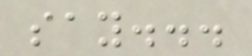say...
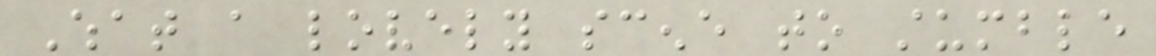What a lovely scene to stumble
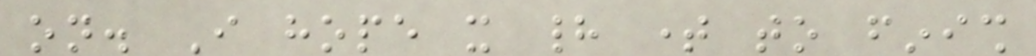on. I hope it had time to finish
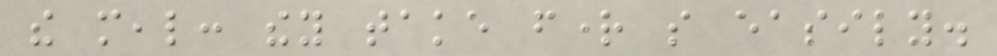the meal: they take fright so easily.
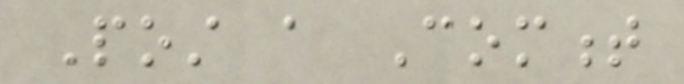Post a Comment
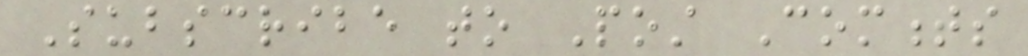Subscribe to Post Comments
